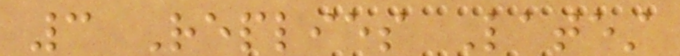3 Replies Latest
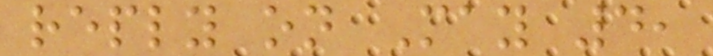reply on May 4,
